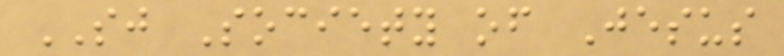SJ Society of Jesus
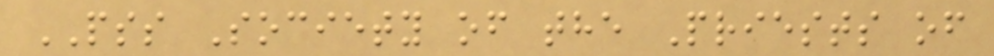PSS Society of the Priests of
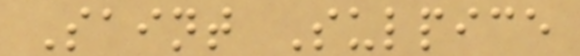Saint Sulpice
